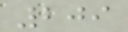209
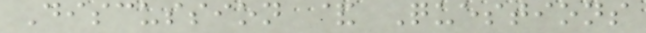Discussion & Questions
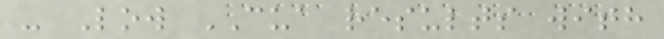- Low CUA results with
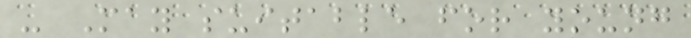- May suitable for young
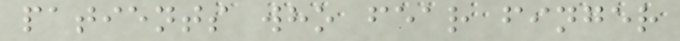patients who fear finger
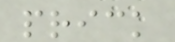prick
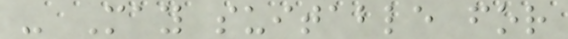- May suitable for
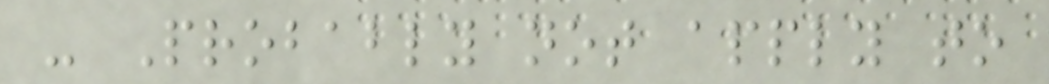- Probably not apply to
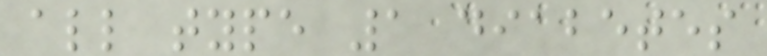all type 1 diabetes
